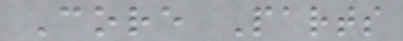Core Parts
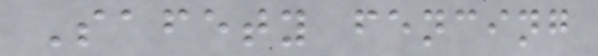Safety fencing
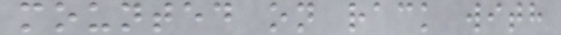mounted on rack with
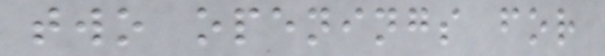two openings for
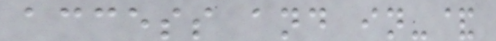access and in-&
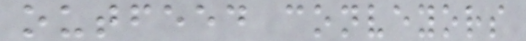outfeed conveyors
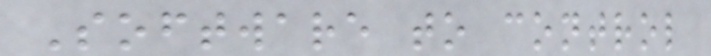Software to control
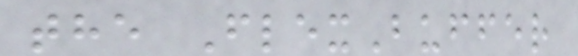the FlexBuffer
